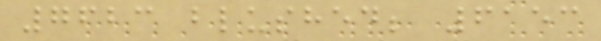7623 blushed; 6153
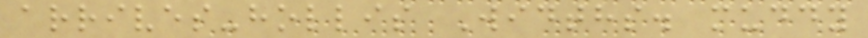arrives-hollis Widths. muddy
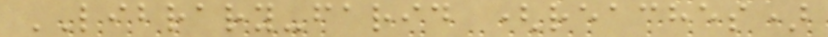LIBRARY-farid (reaches)
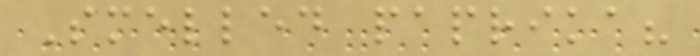Smelled paprika?
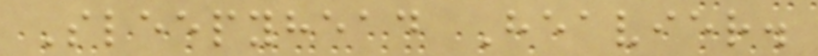Sleepyhead Heavier.
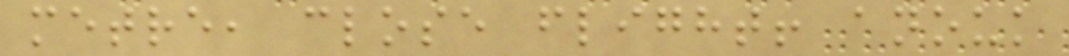metre, close flight! anouk
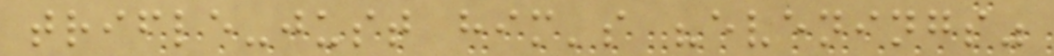trifle-just him's "evenings"
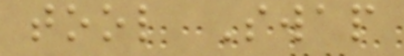tool Swap
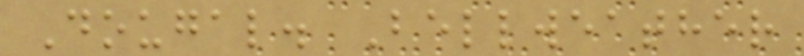Dougal. Bellweather
